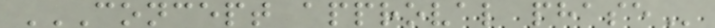CONCEPT APPROVAL PHASE
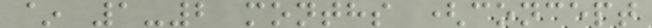~ 1-2 months (concept
